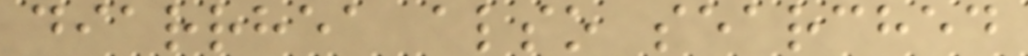diarrhea also searched
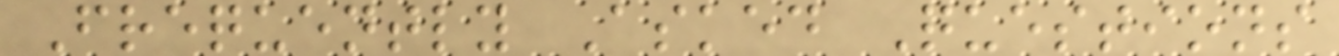Frequently Asked Questions
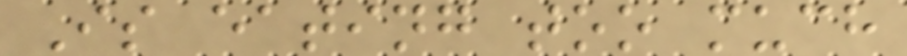Is eating too much
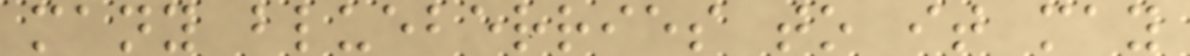many blueberries to it may
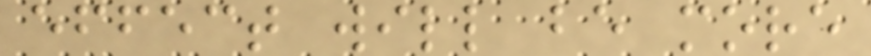effect will be more
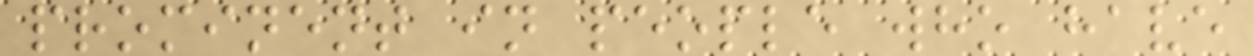prominent in people who have
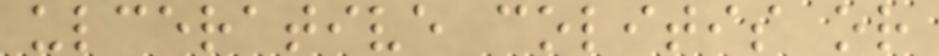ulcerative colitis or
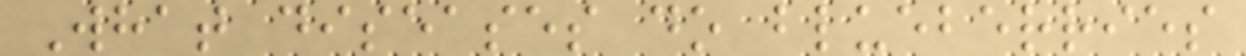What diseases do blueberries
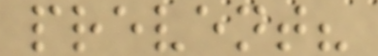prevent?
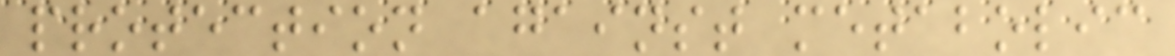protection against metabolic
